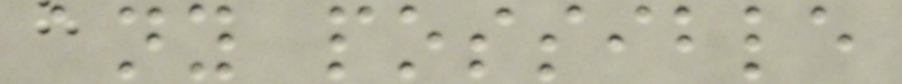any possible
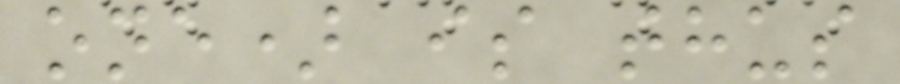one) is thus
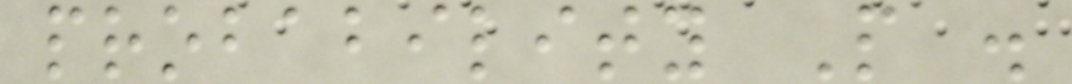probability P .
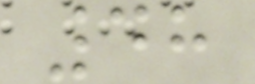48
